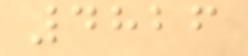4826
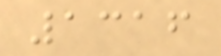1316
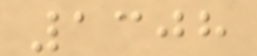1308
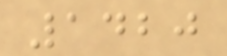1420
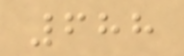688
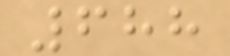688
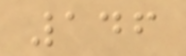146
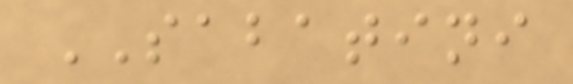SABATINI
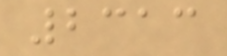2313
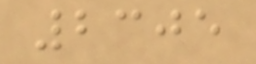2305
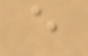e
